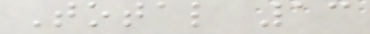Total 13
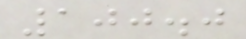100.0
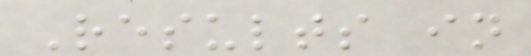Results in
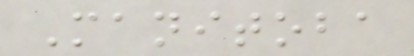Manitoba
